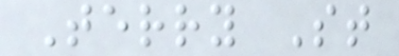Terry St
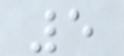5
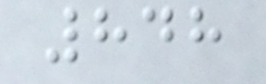848
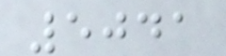5041
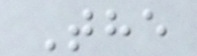The
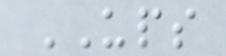UPS
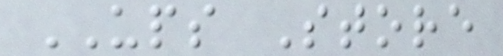UPS Store
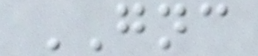GNC
